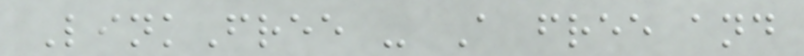LinkFree - A free and
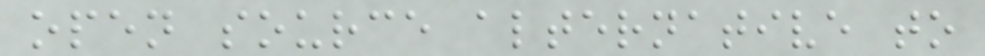open source alternative to
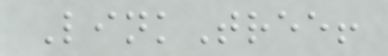LinkTree!
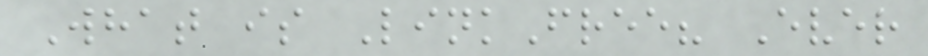What is LinkFree? Ever
